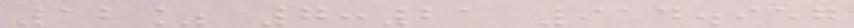12% 7:21 914.957
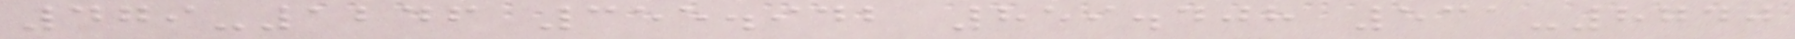479-1246 355.942 859.408 531-8740
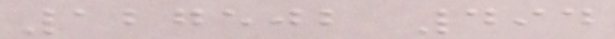127502 494
